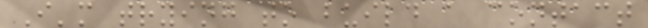I'm trying to build a contact
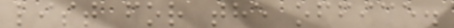list for the office.
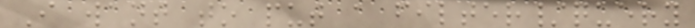I want to put a filter/query
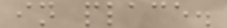in place.
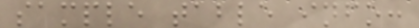sample table info:
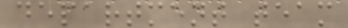department team
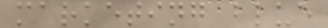marketing blue
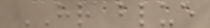HR blue
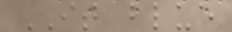IT blue
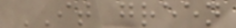IT green
